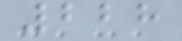228
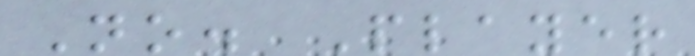No. Player
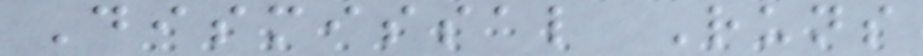Dismissal Runs
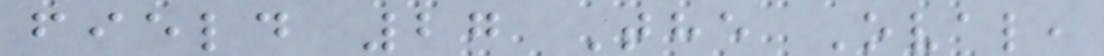field 27 The Oval,
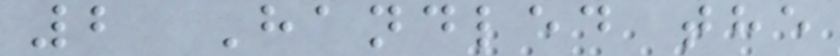2 Handled the
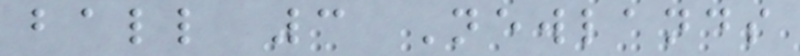ball 3 Newlands
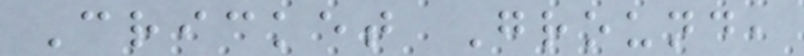Cricket Ground,
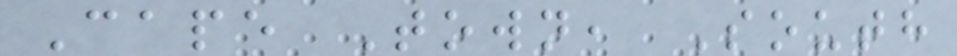Cape Town, South
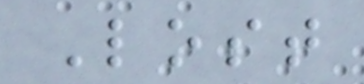Lost
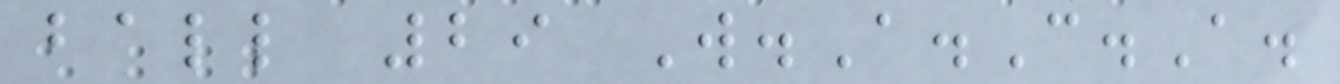ball 29 W.A.C.A.
